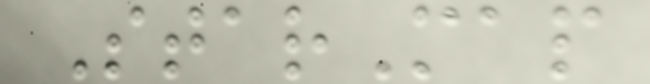StarMap
